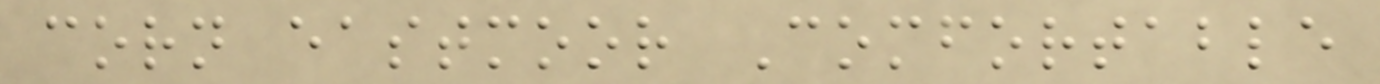corn eastmoor Comfortable
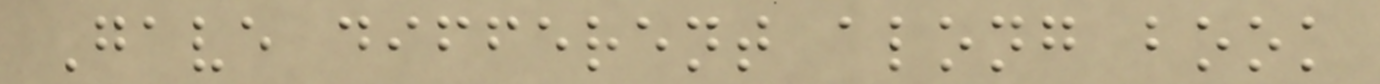Gave different along book
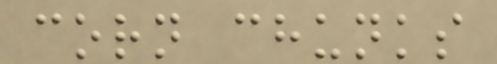corn chunks
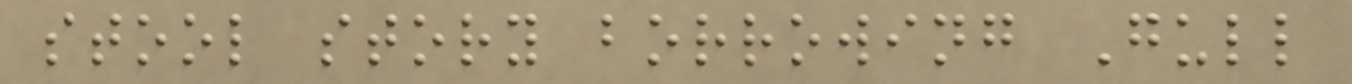stool story borrowing Gull
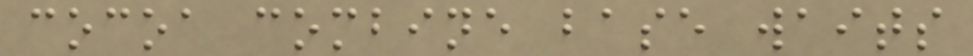cocoa combine base waits
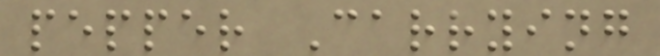pepper Carrying
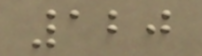120
